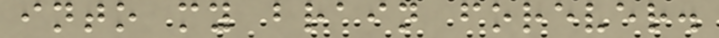into my brain forever.
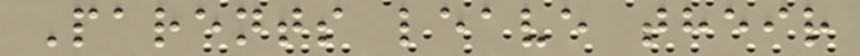Parents leave their
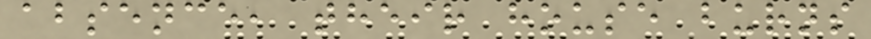absence, their house burns
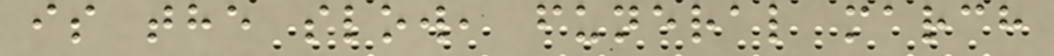is the slow, funeral march
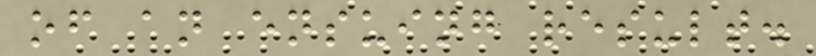of an ensuing result.
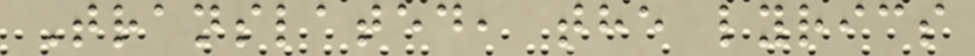Translated, the lyrics
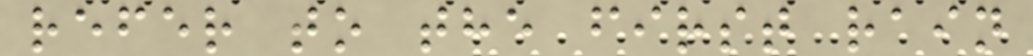refer to the first rain
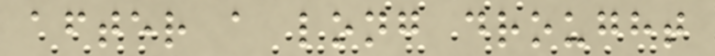after a long drought
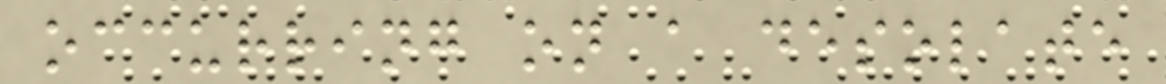occurring on a desolate
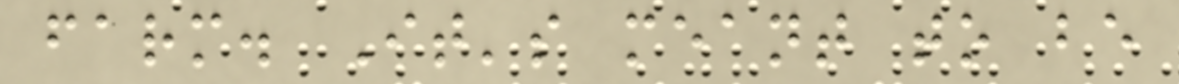farm. It's meant to be
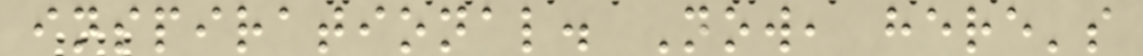inspirational. Now, here's
